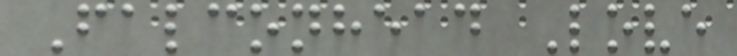Falconhead Love
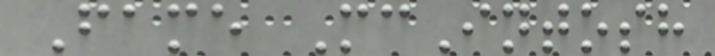Fame McIntosh
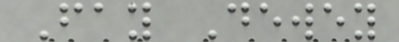Fay Dewey
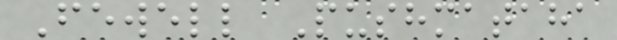Fewell Pushmataha
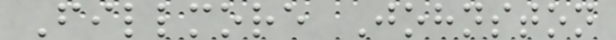Fillmore Johnston
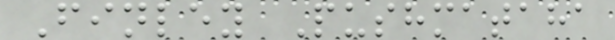Finley Pushmataha
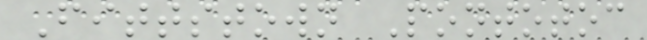Fittstown Pontotoc
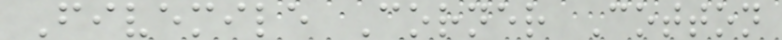Fivemile Corner Cotton
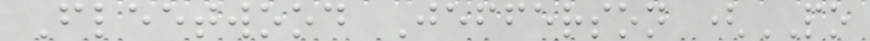Fleetwood Jefferson (PO
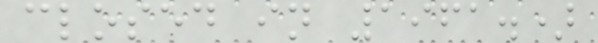closed in 1961.)
